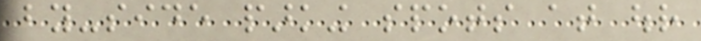by-side parking spots at our
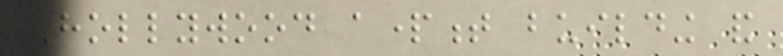Hollywood apartment building and
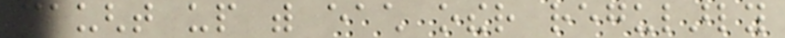caught up with each other regularly
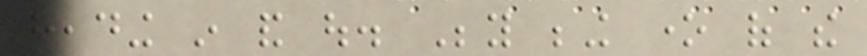heading in and out. Beyond being one of the
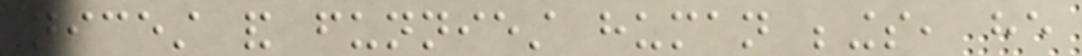nicest and funniest human beings, he
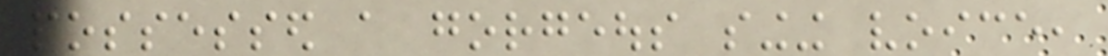possessed a gorgeous singing voice,
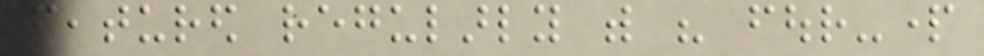featured regularly with his four-part
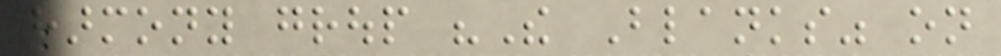harmony group "The Blanks" on
